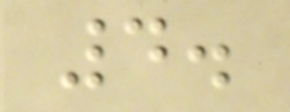4.
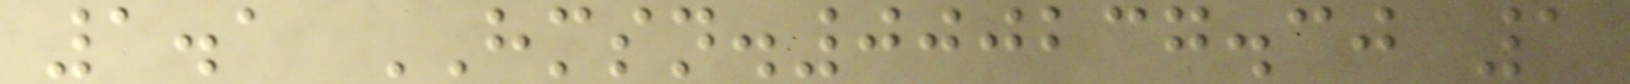1.1 HMSN.000237.30 1
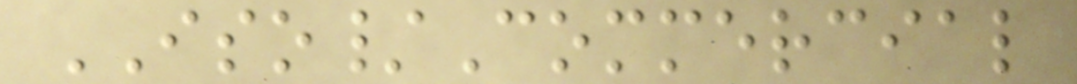ISO/Commercial
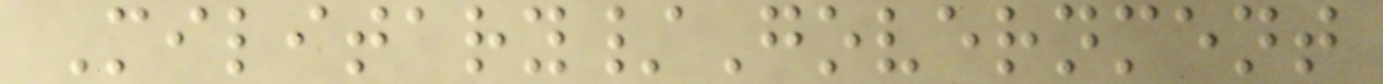Military/Government
